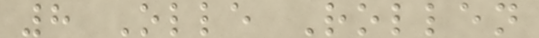8 Olle Rollen
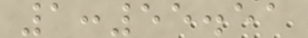1:55.51
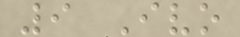9 Ivo
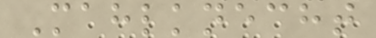Mahlknecht
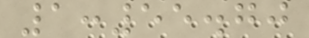1:55.70
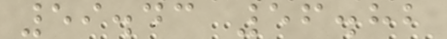59.43 56.82
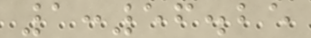1:56.25
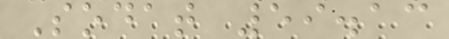Sodat 59.13
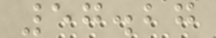57.27
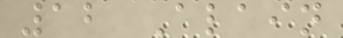12 Alain
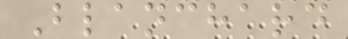Blanchard
